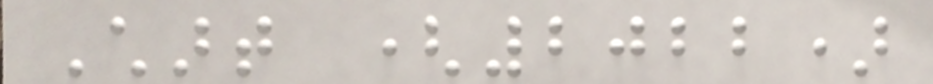Chart (2022)
